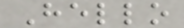Hello
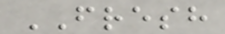FRESH
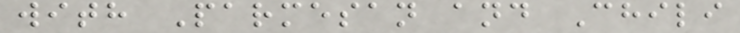with Parmesan and Chili
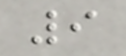9
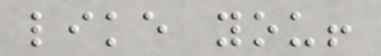like you!
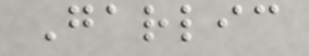Garlic
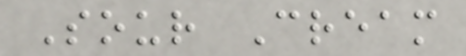Sour Cream
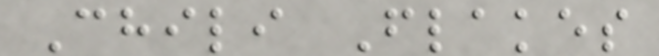Chili Flakes
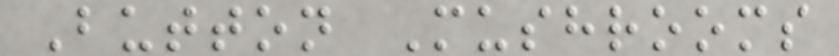Button Mushrooms
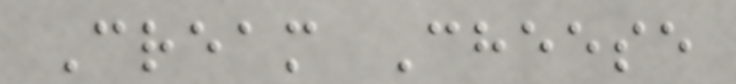Cream Cheese
